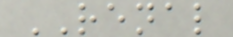RENAL
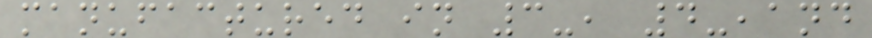manufactured in 3-, 4-,and
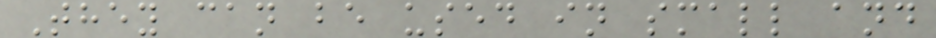They can be used in small and
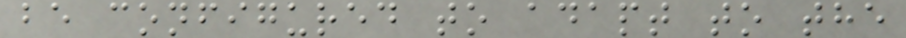be configured to adapt to the
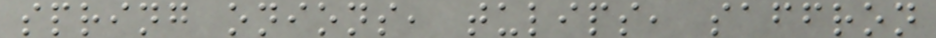spring onions, tulips, saffron
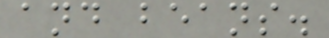and beans.
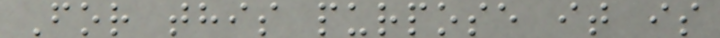For this purpose it is
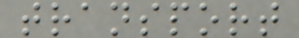transport
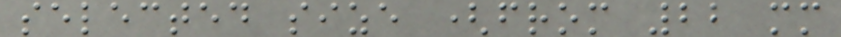selected size (from 22 mm
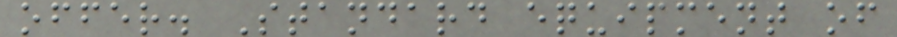offer. Standard equipment of
